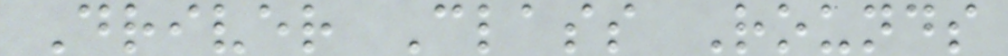Driver Class Rounds
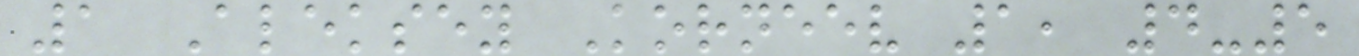1 Aleksey Korneev 1, 4-5
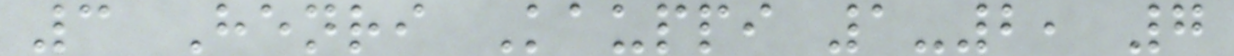3 Henri Kauppi 1-2, 7
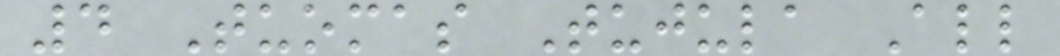4 Tuomas Tujula All
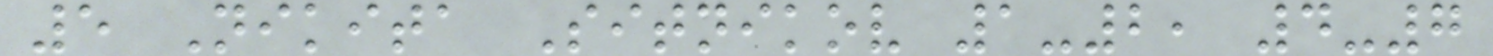5 Nikita Sitnikov 1-2, 4-7
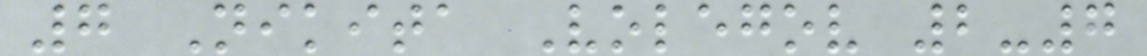7 Nikita Volegov 2-7
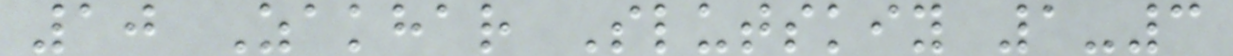10 Zakhar Slutskiy 1-3
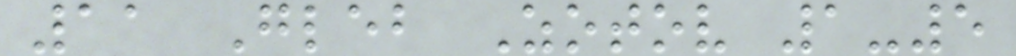11 Gleb Zotov 1-5
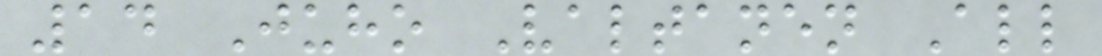14 Juho Valtanen All
